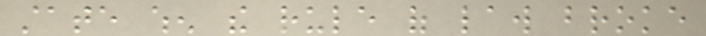state when the rule of law broke
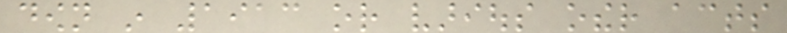down in 1913 or various other acts
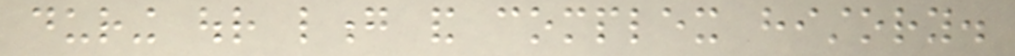during our long and complex history.
